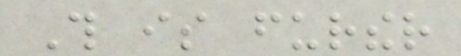This is further
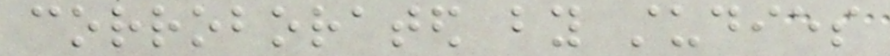corroborated by studies
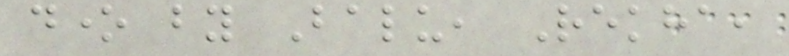done by Balu, Rekha,
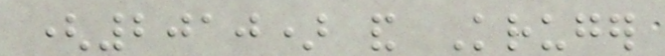(2010) and Kruger
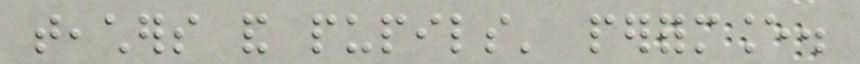teachers and pupils' performance.
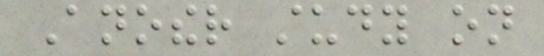Another study on
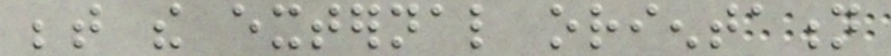between the external orientation
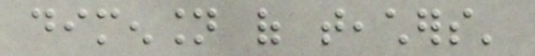dimension of teachers'
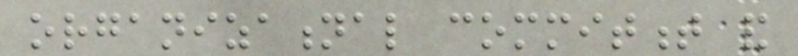organizational commitment and
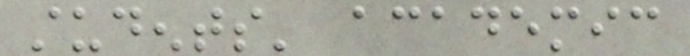students' academic
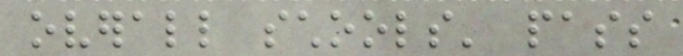overall schools' pass
